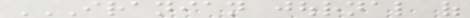IRANIAN JOURNAL OF
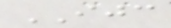IJC
